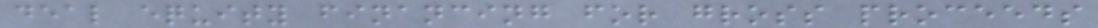deal equity financing for gross proceeds
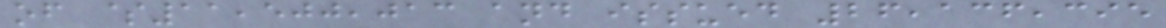of $11,500,013 and issued 26,136,395
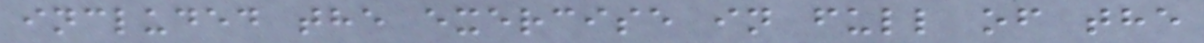included the exercise in full of the
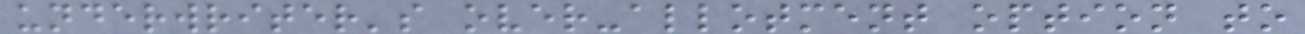underwriter's over-allotment option to
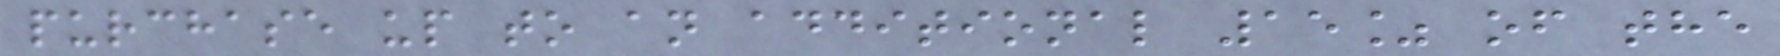purchase up to an additional 15% of the
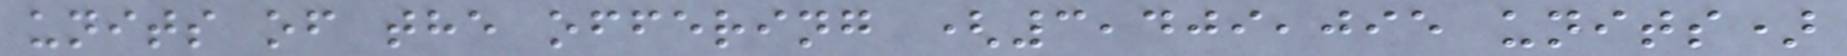units of the offering (3,409,095 units)
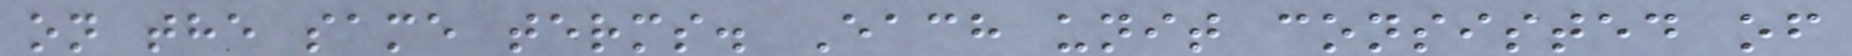on the same terms. Each unit consisted of
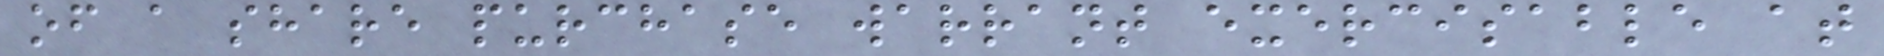of a share purchase warrant exercisable at
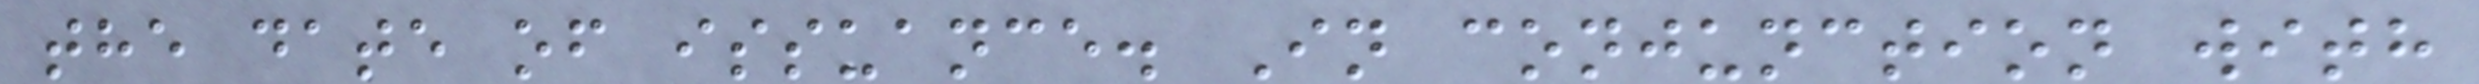the date of issuance. In conjunction with
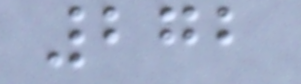272
